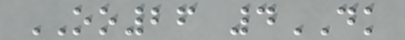OO26 4DK
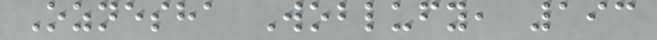Oznesha Woblufy, 193
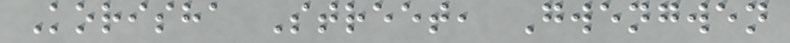Korisha Street, Gwengwen
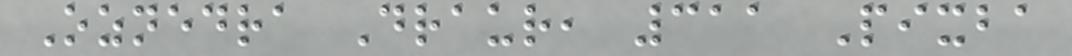Oznedra Draur, 311 Pixba
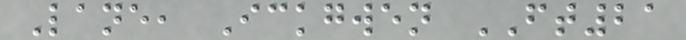Lane, Ickgwen FT21
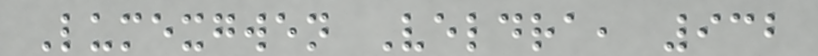Lumexgwen Veldra, 932
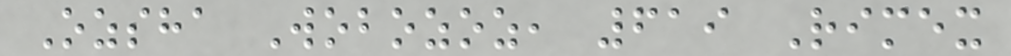Ozsha Wobozoz, 619 Rimex
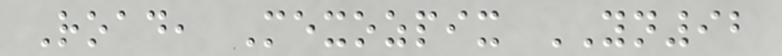Road, Mexozpix YN92
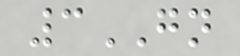3GN
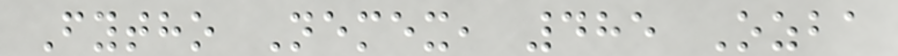Fytho Nemex, 485 Ozba
